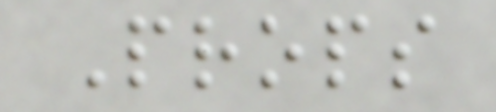Props
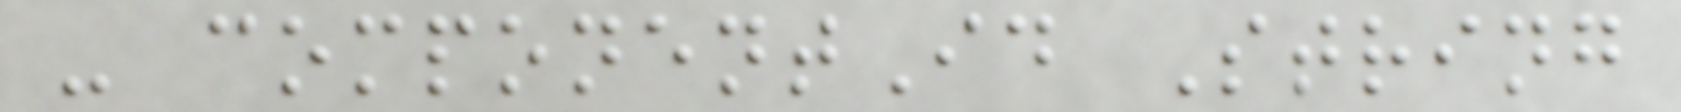- componentId String
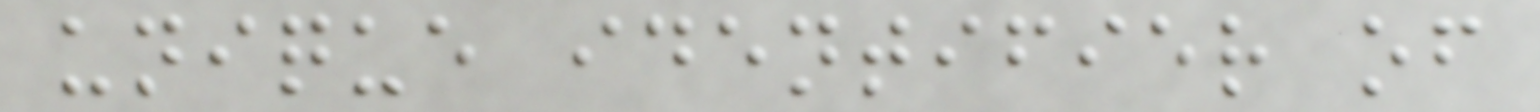unique identifier of
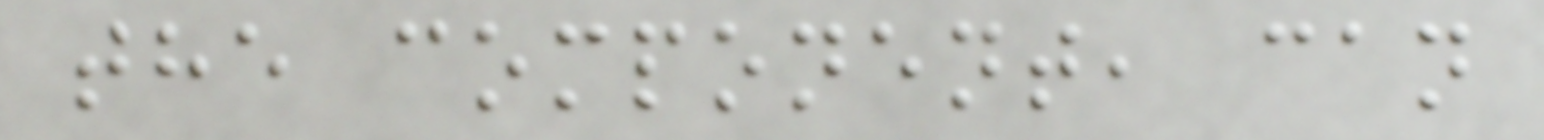the component, can
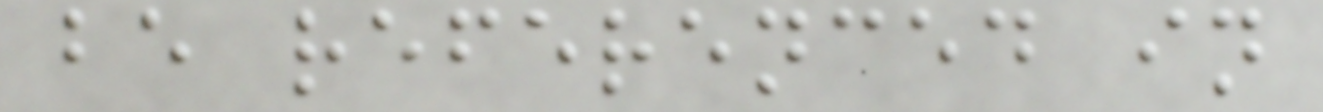be referenced in
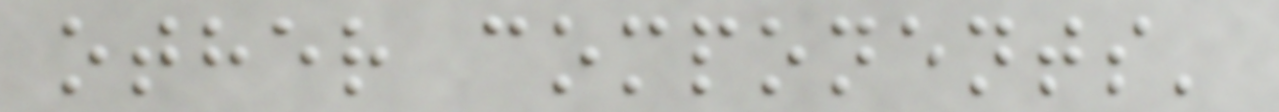other components'
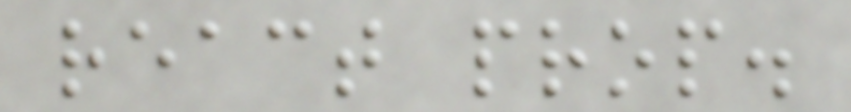react prop.
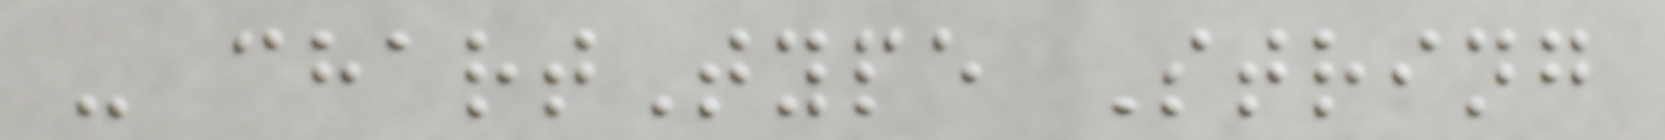- chartType String
